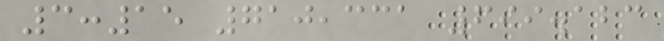3:15 710,331 699.123
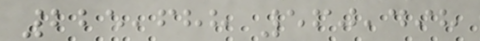225,688 560,498
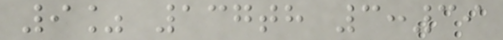9% 137th 3:39
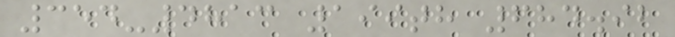354-4813 199th 684.92
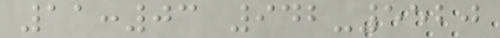11:03 942-5520
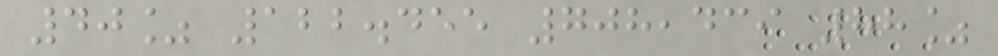40% 122.455 708,439 88%
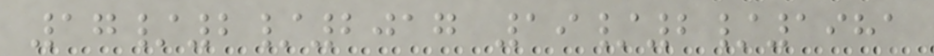17/2/2017 19/2/1981
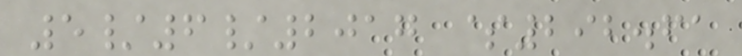5/6/2017 $292.61
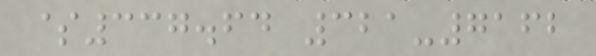$337.64 321-7162
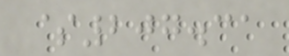$207.31
